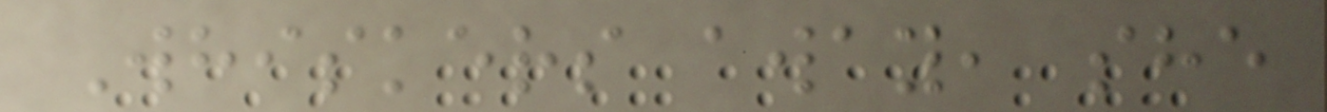Whiskers away, she
